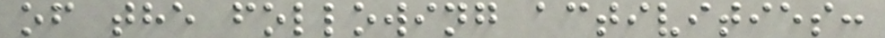of the following activities:
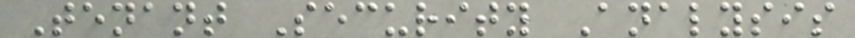Tenant Security Analysis
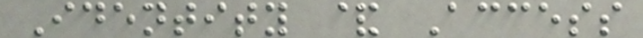Identity & Access
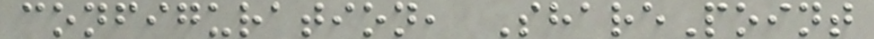configuration, SharePoint
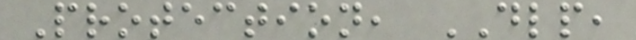Protection, DLP,
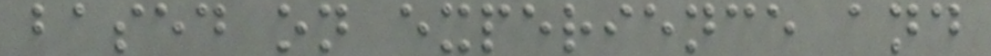based on experience and
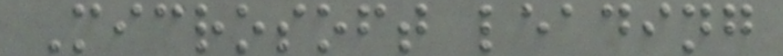Microsoft leading
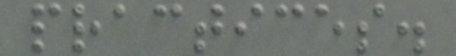practices.
